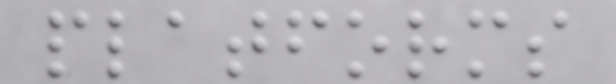platforms
